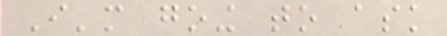I'm going to ask
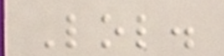Lol.
